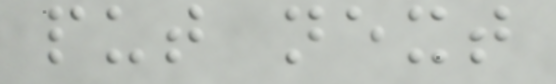put next
